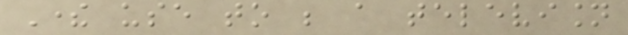There use to be a television
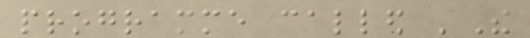programme called 'The
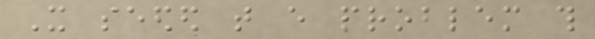It seeded that every problem this
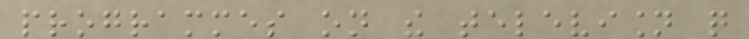programmes on the television quite
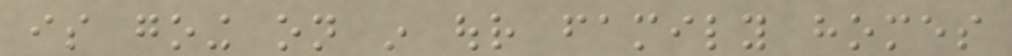is going on in our family homes
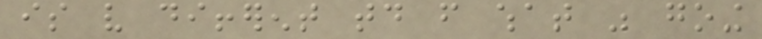is very different today from what was going
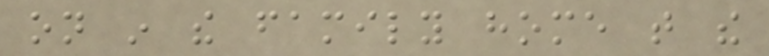on in the family home that the
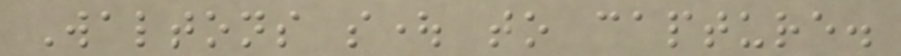Waltons sought to capture.
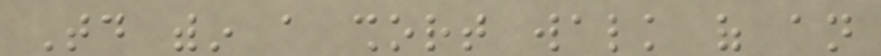Today within a short walk of an
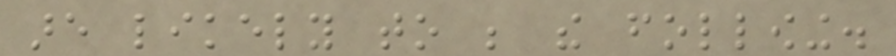are likely to be the following.
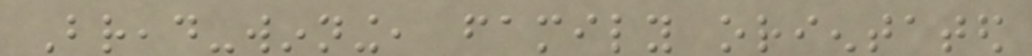Bread-winning, family orientated
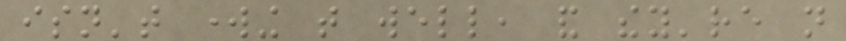isn't working that well, and they're not
